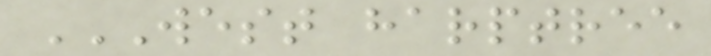WEST HARPTREE
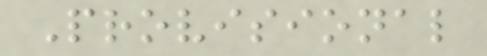Provisional
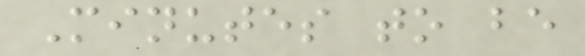Minutes to be
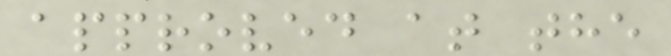approved at the
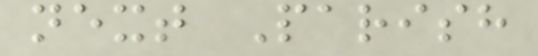next Parish
